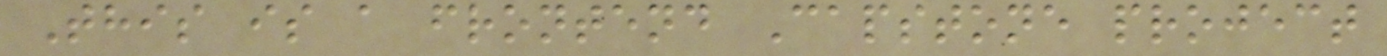This is a frontend Capstone project
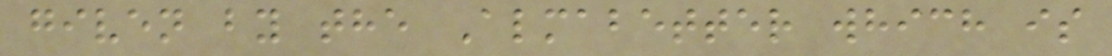given by the Almabetter which is
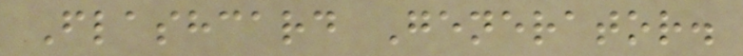Flashcard Generator.
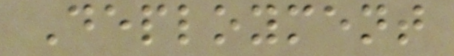Deployment
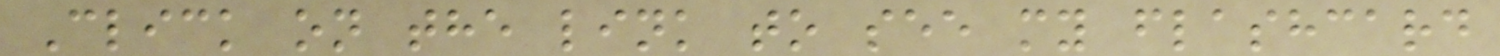Click on the link to see my flashcard
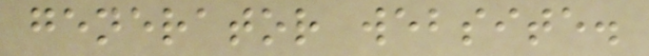generator website.
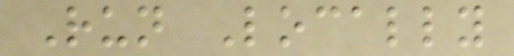Run Locally
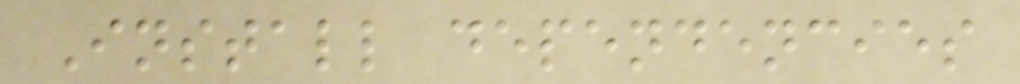Install dependencies
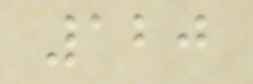120
